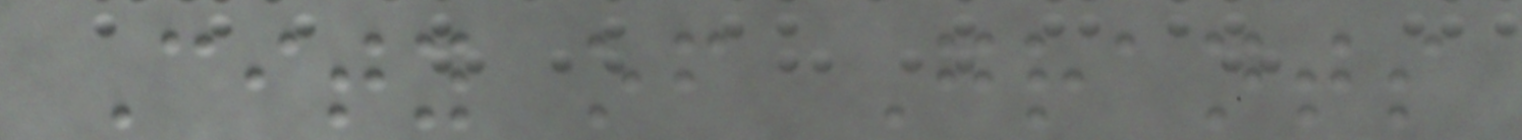City of Grants
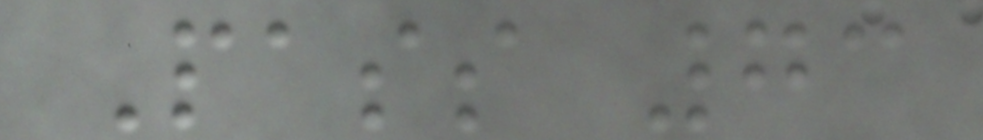Pass 73
